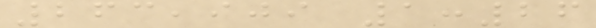263,909 1:26
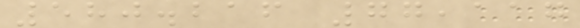580.216 77,117
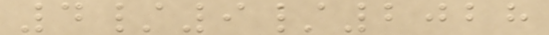4/9/2028
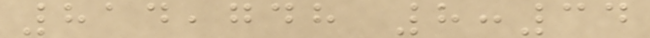814,748 8:34
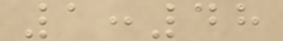1:48
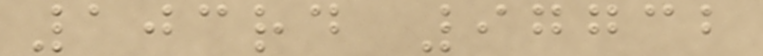103rd 97732
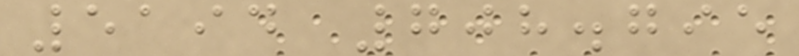5194 708.795
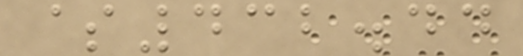$432.44
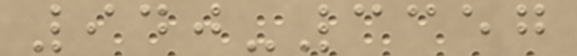940-3357
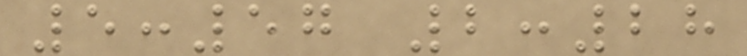5:57 2:28
